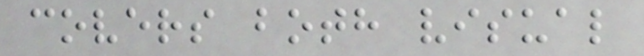covers both visual
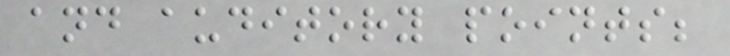and auditory points;
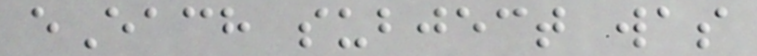eEach subject was
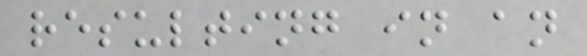resulting in an
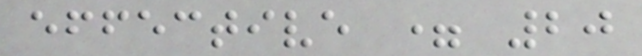effective = 20
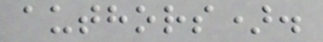authors).
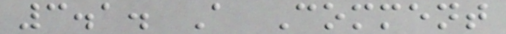3.1. A Comment
